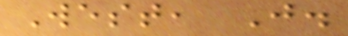West, J.
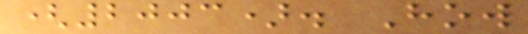(2003). How
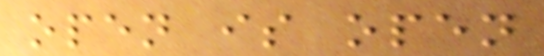open is open
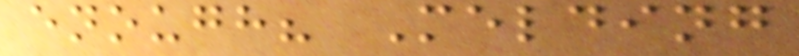enough? Melding
